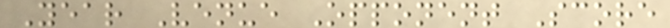Year Venue Opponent Score
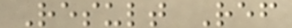Result Ref
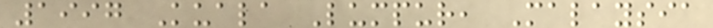1997 Kuala Lumpur, Malaysia
